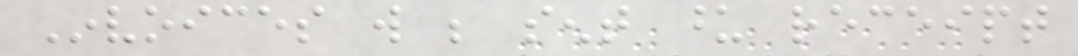Invoices will be sent upon receipt
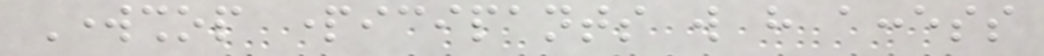Workshop participants will have access
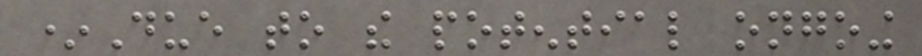*Due to the potential ongoing
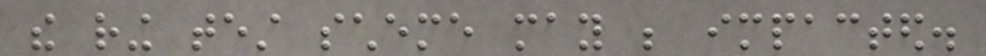the ring test scheme may be impacted.
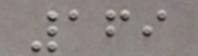169
